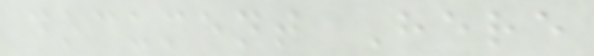document Here
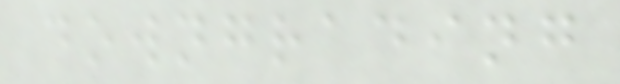downgrading
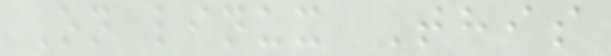On linux This
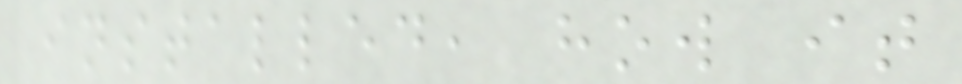installed, how it
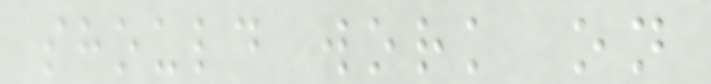should work on
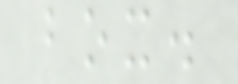box.
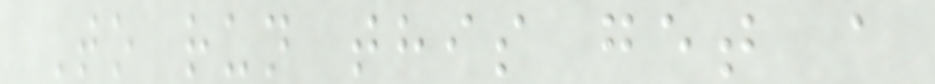To run this get a
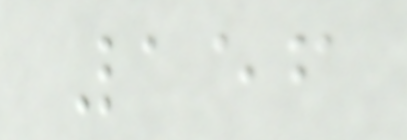156
